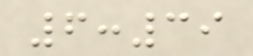6:39
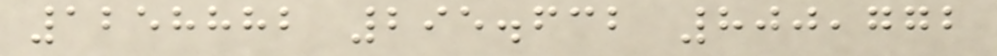1258882 295.632 800,772
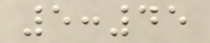5:45
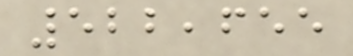522,655
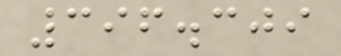396.309
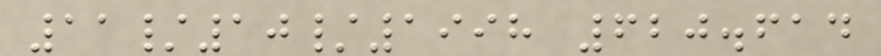11/10/1998 620.614
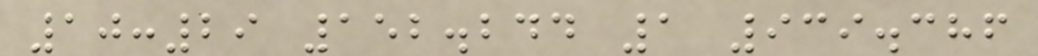10:29 152.244 1 939.386
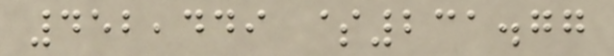452,449 $231.77
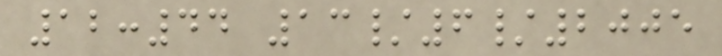12:44 13/6/2005
